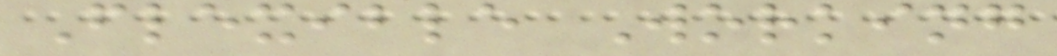Flexible Working
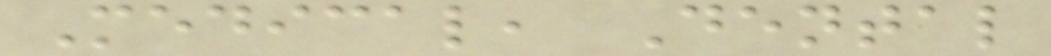Medical, Dental
